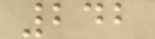242
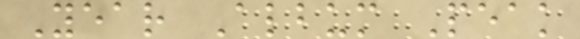Year Album Peak
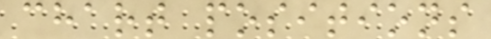chart positions
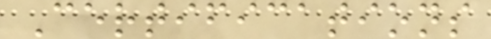Certifications
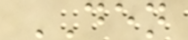DEN
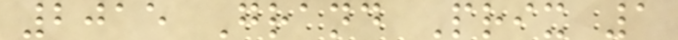2015 Grand Prix 1
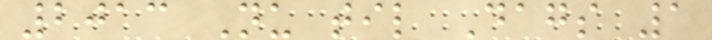2013 Nu til Dags 1
